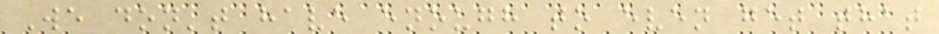We don't have enough to even get that
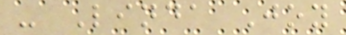- Linda Joy
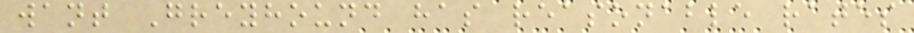want Greyhound has reasonable rates
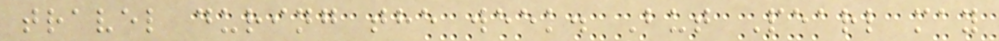travel during the week. But Pearl may
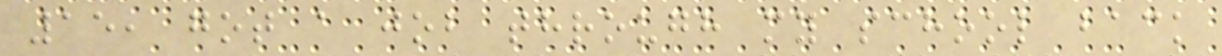15, got a job through my school back
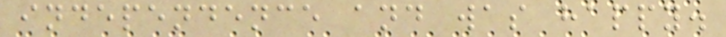independence and was happy.
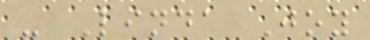- Linda Joy
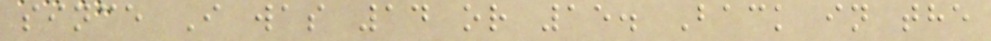since I was 14 or 15. Back in the
